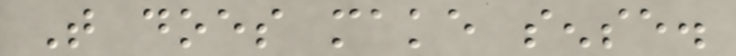That does make sense.
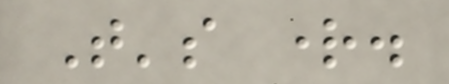That's right.
